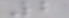2
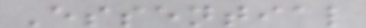Essential
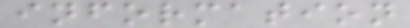information
